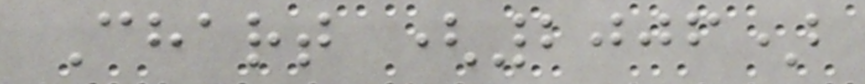Chart (2006)
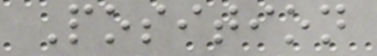Position
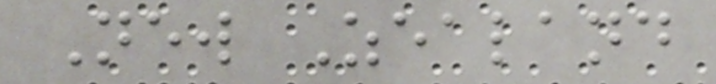New Zealand
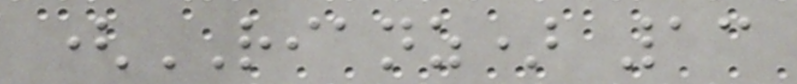(RIANZ) 13
